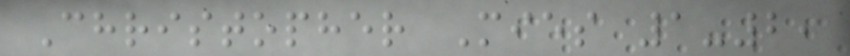Christopher Mies 1-2,
